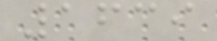1639
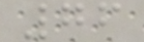76
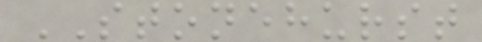STONEHURST
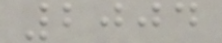2004
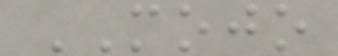MOJO
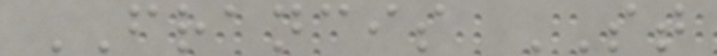FRANCIS ST
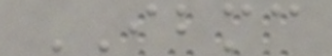IBMC
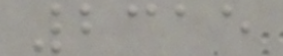2315
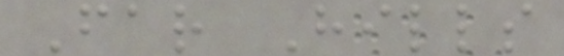Far Hills
